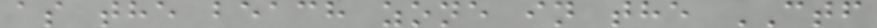as the beach zone in the CTF
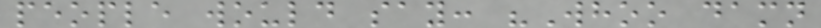people would say: "Whoo damn
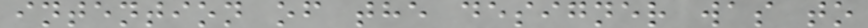intention of the designer was to
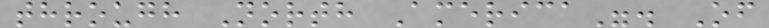through North America". Of
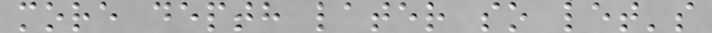more depth later so let's
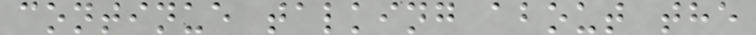continue talking about the
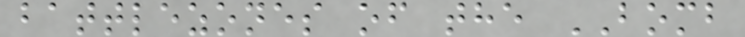battlezones of the BOMB
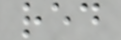red
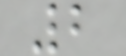2
